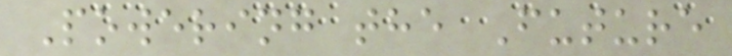Powering the Future
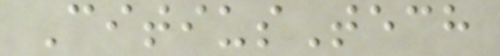CitiusTech
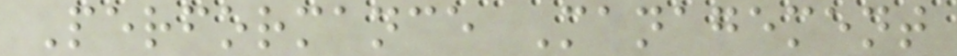Performance Management
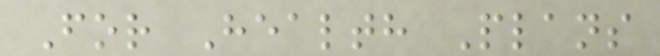For Health Plans
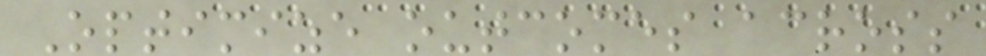Optimize outcomes across
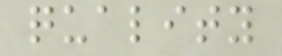quality
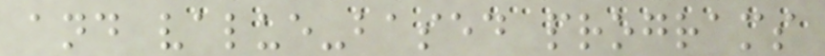and value-based programs
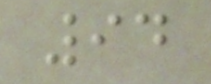94
